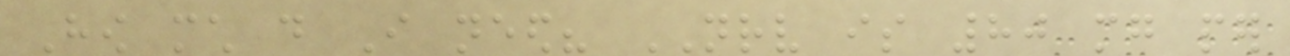How much do I need? NRV is 80 mg per
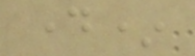day*
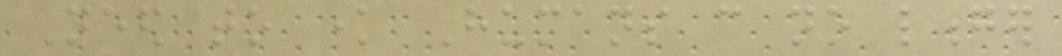Need to know Humans can no longer
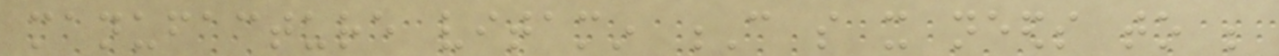manufacture vitamin C so it needs to be
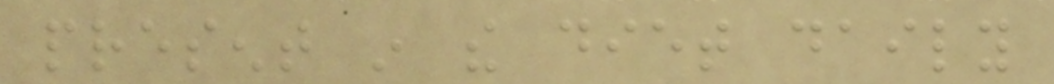present in the diet daily
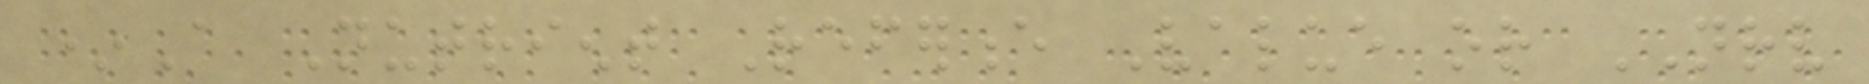*A Nutrient Reference Value or NRV
